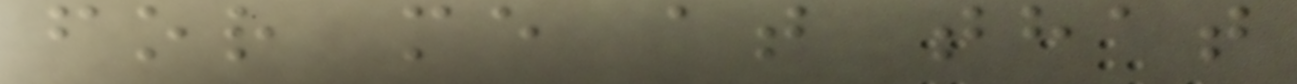for me at that
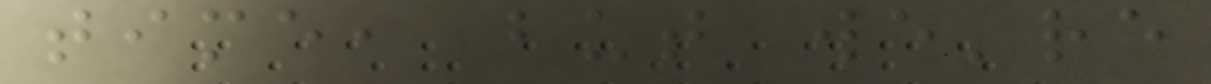time, but we're
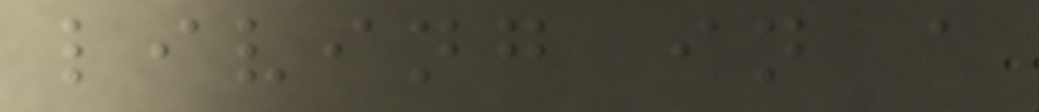living in a
